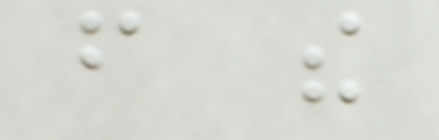from the
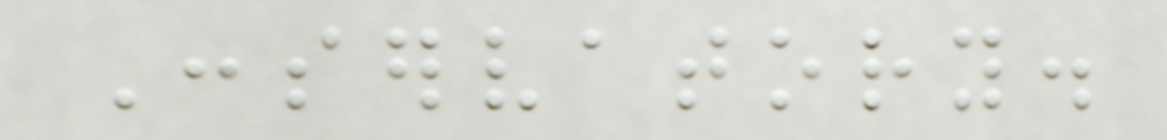Conservatory.
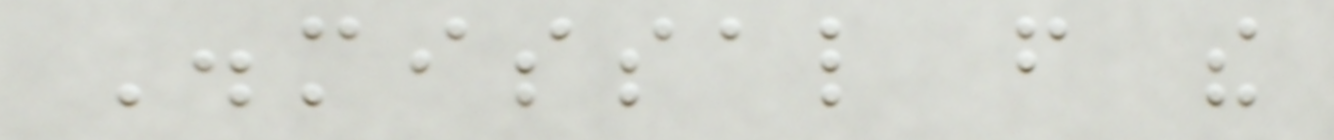Dismissal from the
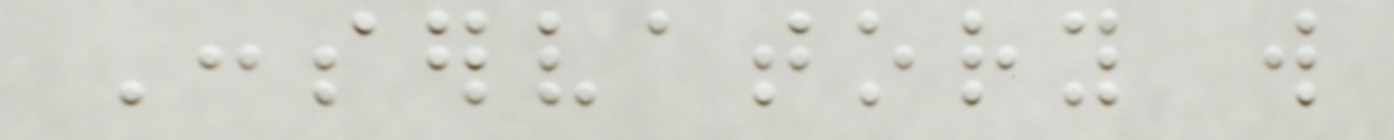Conservatory will
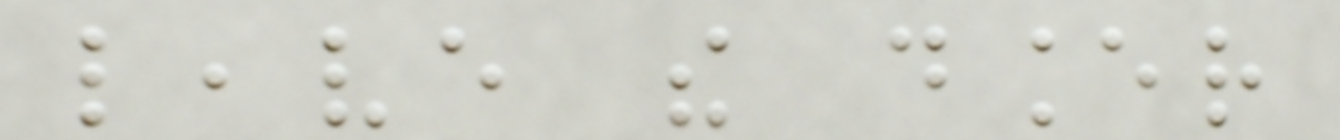leave the dancer
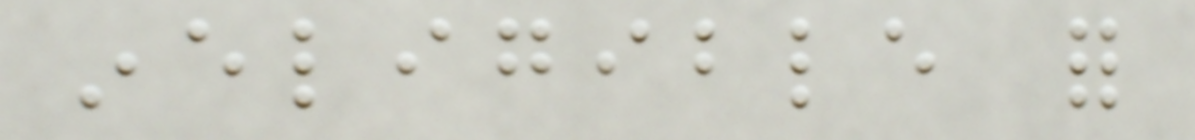ineligible for
